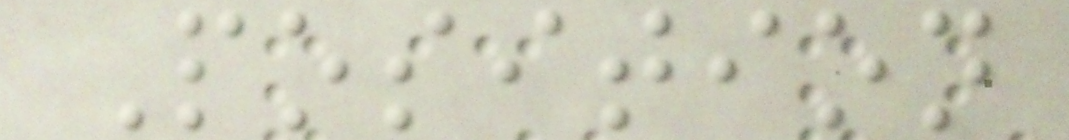Position
